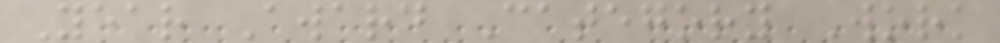Year Award Category Work
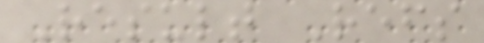Result Refs
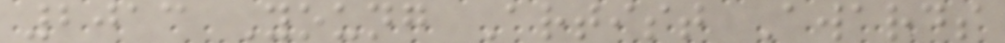2013 Young Artist Awards
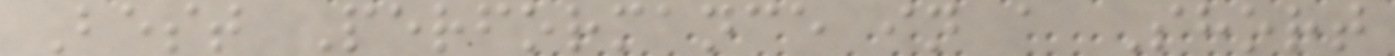Best Performance in a Short
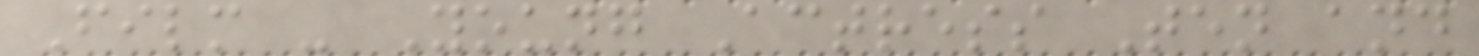Film - Young Actress Ten and
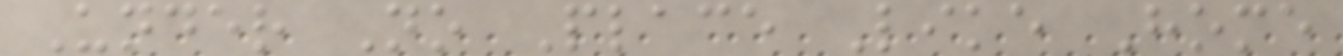Under No Place Like Home
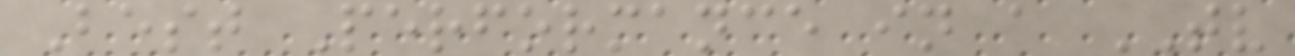Best Performance in a TV
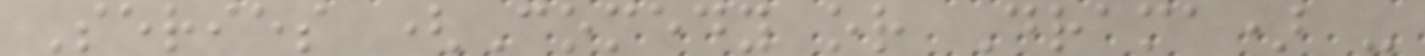Series (Comedy or Drama) -
